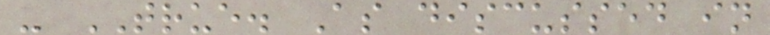- TRUE. As discussed in
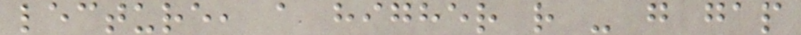lecture, a higher r - g gap
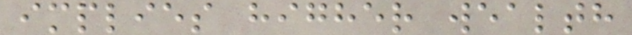implies higher wealth
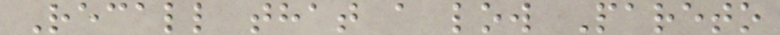Recall that a low Pareto
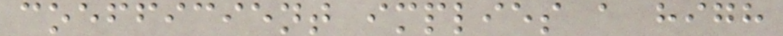coefficient implies a high
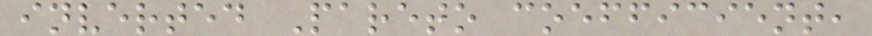inverted Pareto coefficient,
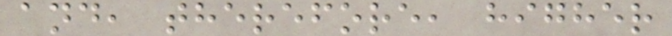and, therefore, higher
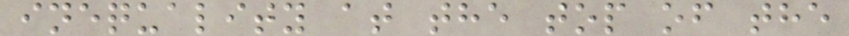inequality at the top of the
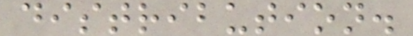distribution.
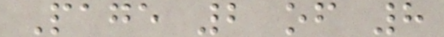Page 2 of 8
